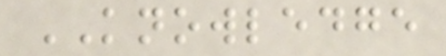KNOWLEDGE
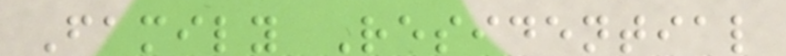Family Residential
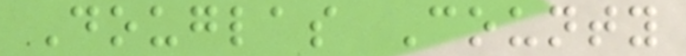Douglas County
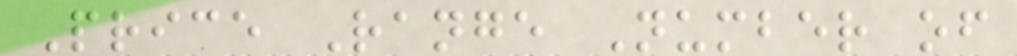Price Range Number of
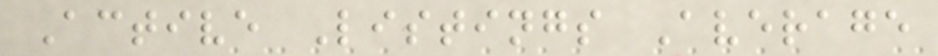Active Listings Average
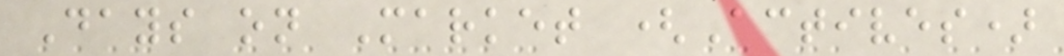Days on Market (Actives)
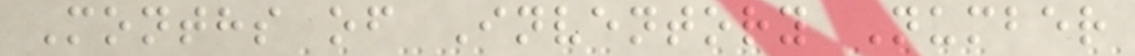Months of Inventory Number
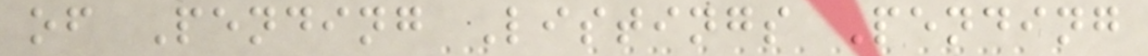of Pending Listings Pending
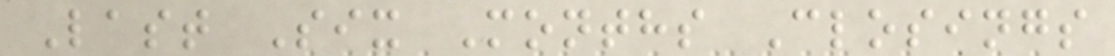Last Six Months Closings
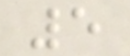5
